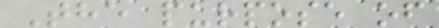The purpose of
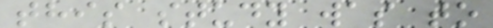this study was to
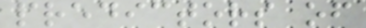predictors of
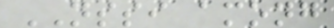NSSI among
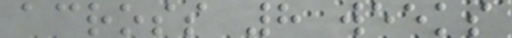across 8 weeks
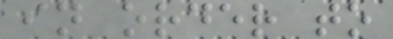in order to
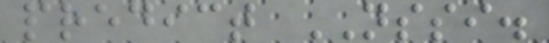predict NSSI.
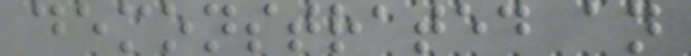demonstrated an
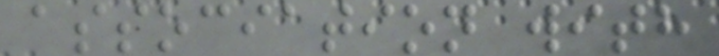association with
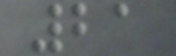21
